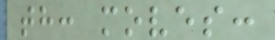th: moves:
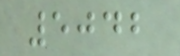5042
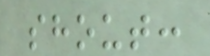shout:
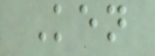Ken
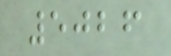5026
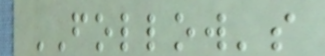FOLLOW's
